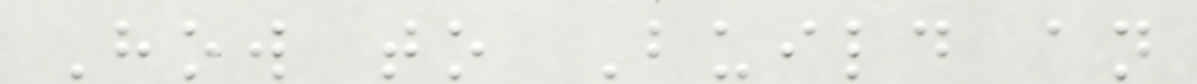How to Build an
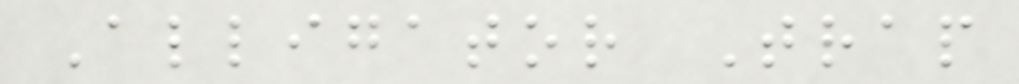Alligator Trap
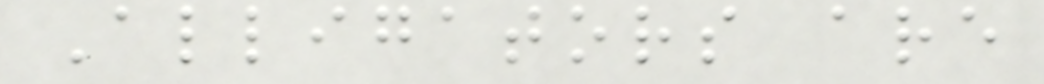Alligators are
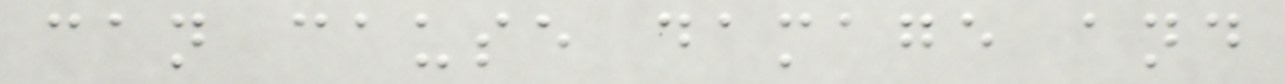can cause damage and
